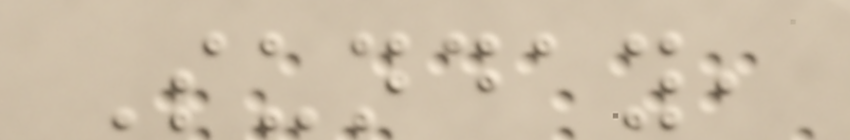Sunday,
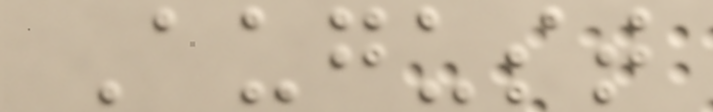August
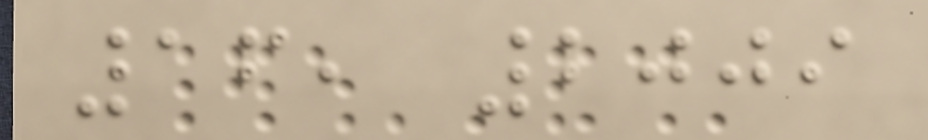16, 2009
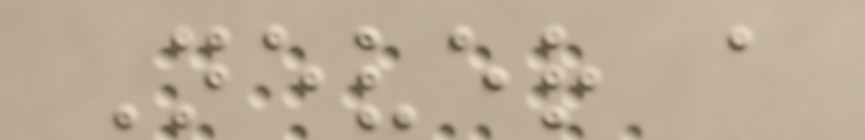Never a
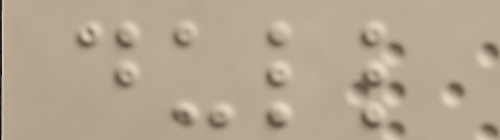dull
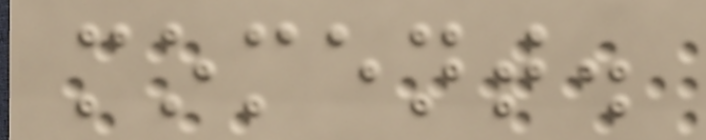moment.
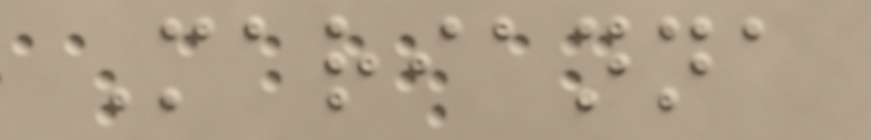Marianna
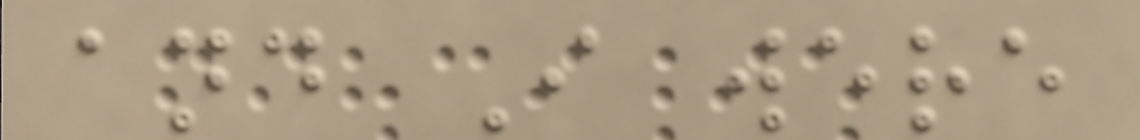and I were
